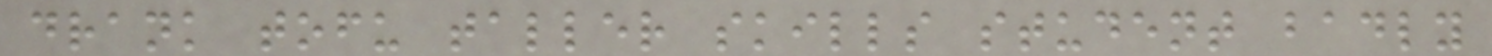drank tofu taller skills student badly
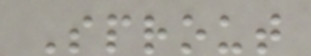Sprout
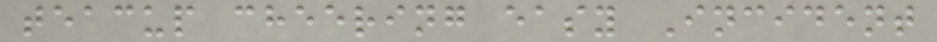teacup cheering easy Incident
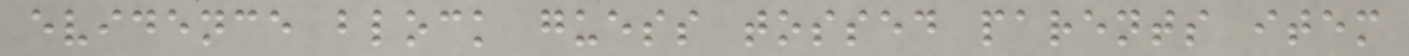evidence block guess tossed parents item
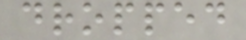dropped
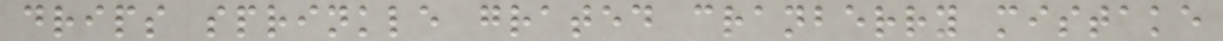drips sprinkle grated cranberry mistake
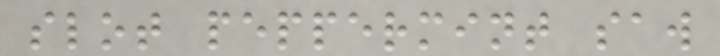slot peppermint saw
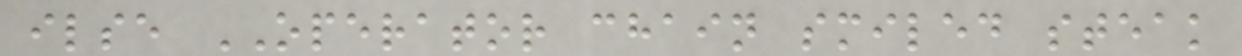ilse OPERATOR chain smiled steak
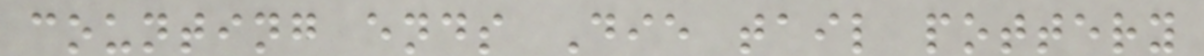counting ends Die tail pottery
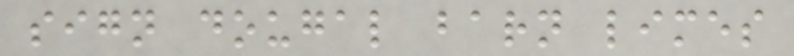sign dougal barn limes
